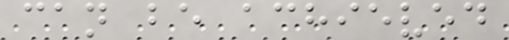can be achieved
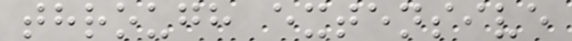through extensive
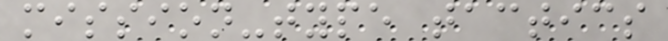mission-type tactics
